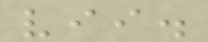vii.
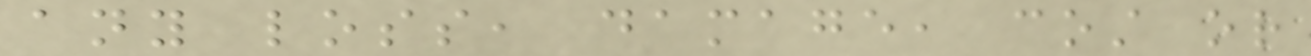any loss, damage, cost or
